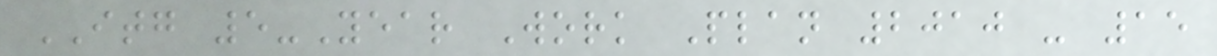ITG 5-Year Work Plan 2010 - 15
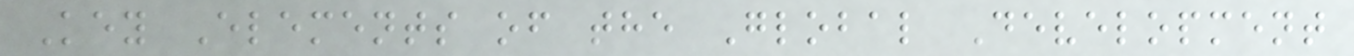Key Elements of the Global Development
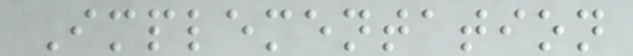Implementation
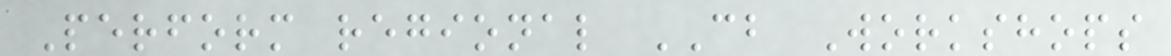Perform regional CB Workshops
